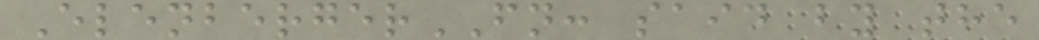ElenbergerFN: said by the
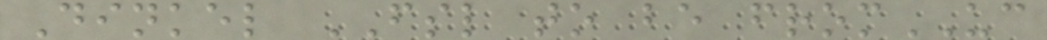Dinkel FSL to be fromUC
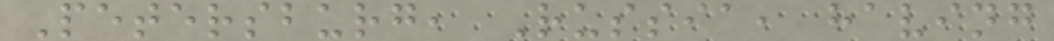Petersburg, Russia, having
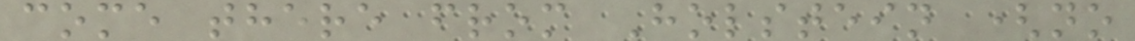come there from Holstein (no
